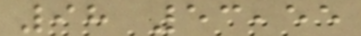98 53,55
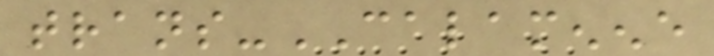trans-CALAMENENE
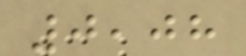0,08
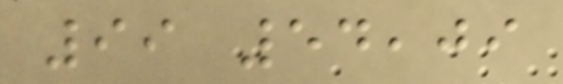99 54,09
